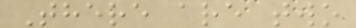There are two
